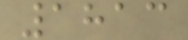1813
